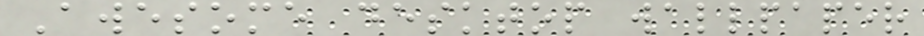Awesome desktop wallpaper
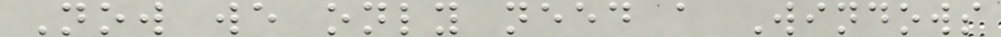Now we only need a Windows
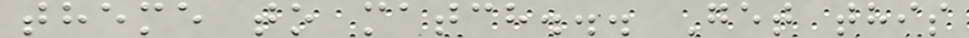theme to match... Get this
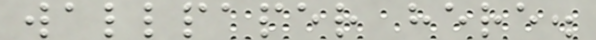wallpaper here.
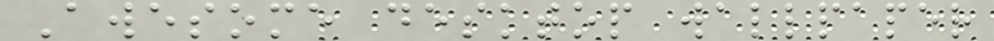Awesome desktop wallpaper
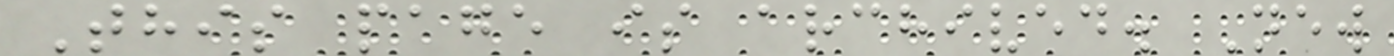This page is archived. New
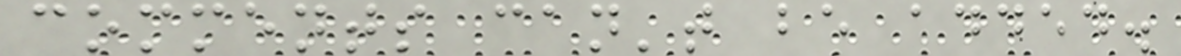comments can't be added.
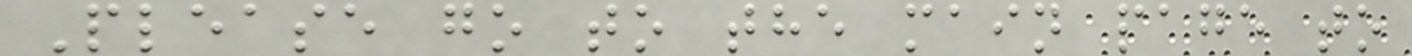Please go to the main page to
